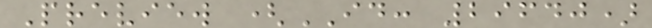Preview (ID: 29640)
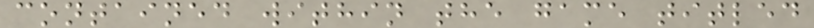contained within the game titled
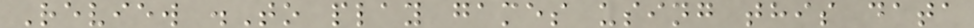Review .To play games using this data
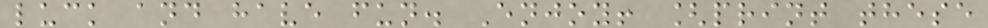luck and have fun. Enjoy! [print these
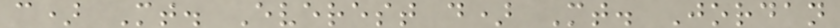c) Mt. Everest d) Mt. Jordan
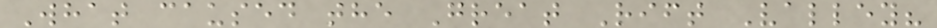What caused the Great Rift Valley?
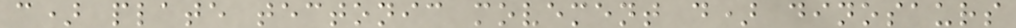c) plate tectonic movement d) dinosaurs
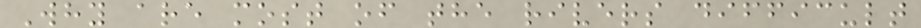Why are most of the rivers difficult
